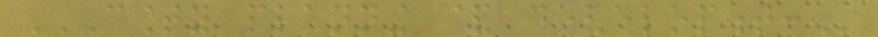COUNTY PLANNING & DEVELOPMENT:
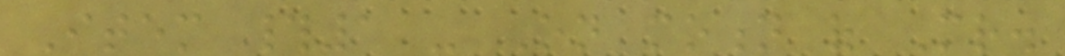Item #1 - On motion of Mr.
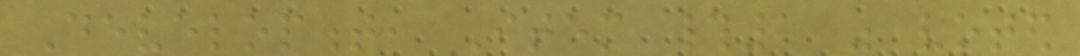Development, Item #1 was voted
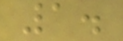1.
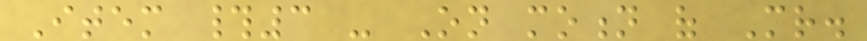Item #3 - On motion of Mr.
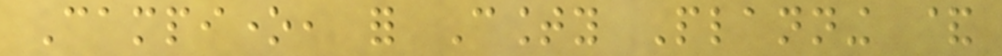Campione, for County Planning &
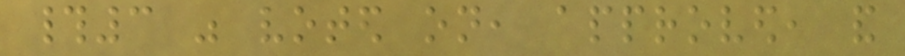#3 was voted on, approved, and
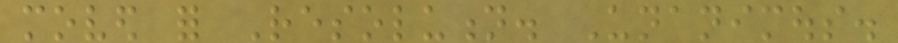moved for Resolution. Unanimous.
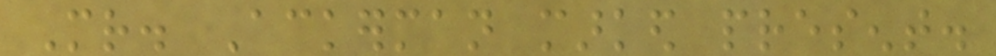Mr. Ackerman marked present.
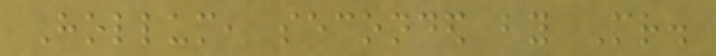Hollum, seconded by Mr.
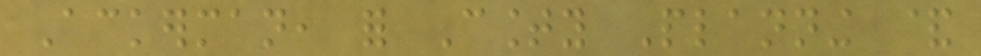Ackerman, for County Planning &
